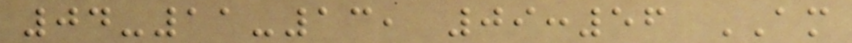04-11-13, 09:56 AM
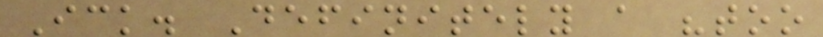Ick. Definitely a "too
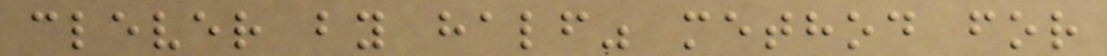clever by half" method for
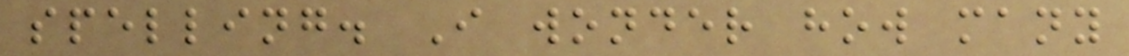spelling. I wonder how many
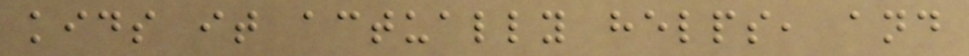kids it actually helps, and
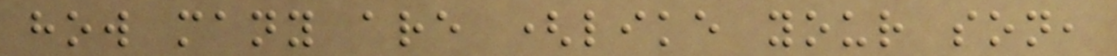how many are (like your son,
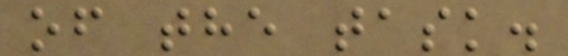of the task.
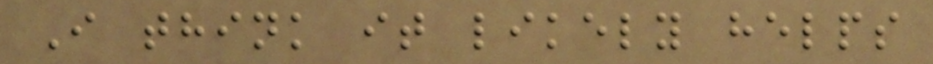I think it likely helps
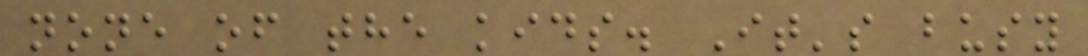none of the kids. It's busy
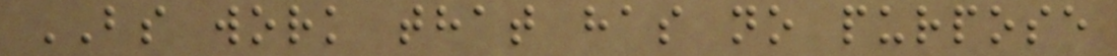BS work that has no purpose
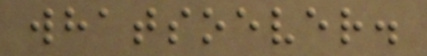whatsoever.
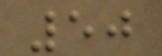50
